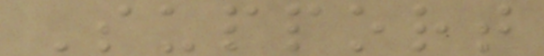Support
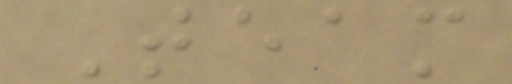Team
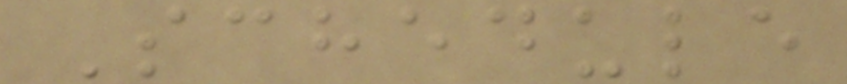Schedule
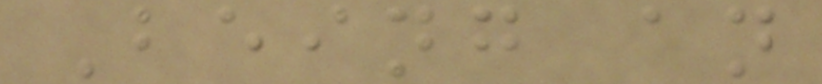Being an
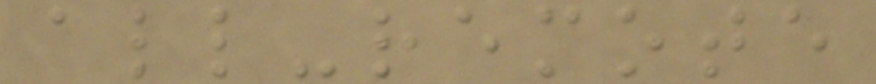all-remote
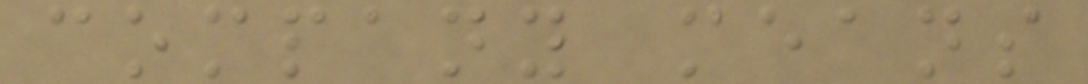company means
